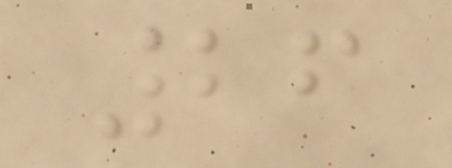26
